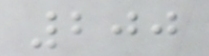200
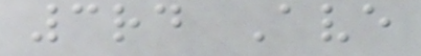3rd Ave
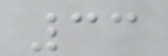33
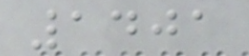1401
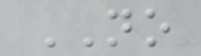NO
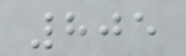805
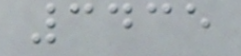3435
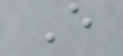E
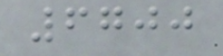6700
